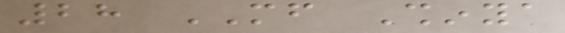28 MF Shinya
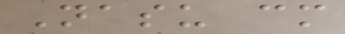Nasu cm
